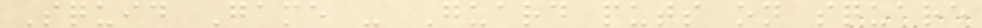Squid Game - Guard puts on square
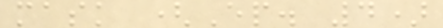mask (Ep. 4)
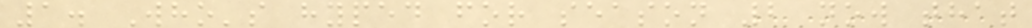1. Who's hyped for season 2 now that
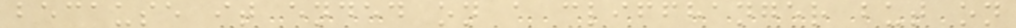because it ended on a cliffhanger but on
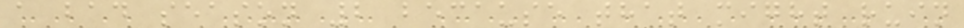a bad season 2 because that might ruin
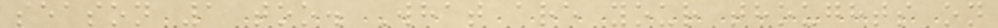season 1 too. What are your thoughts on
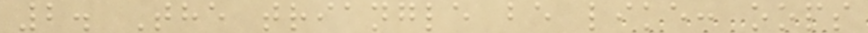2. The triangle be like: oops
